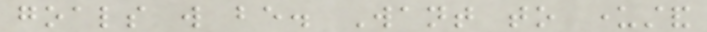goals will be. Want to understand
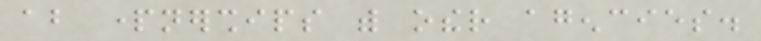about partnerships with other agencies.
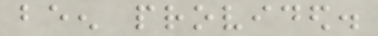been provided.
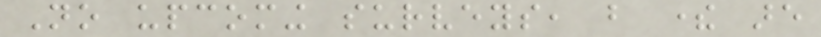No upcoming surveys, but there are
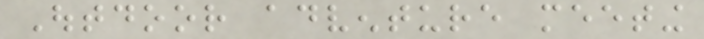Outdoor adventure meeting
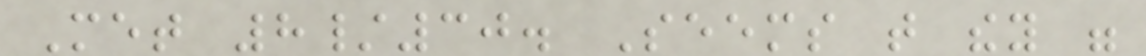Met 8/30. Seems that they were
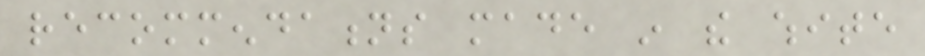recommendations made in the white
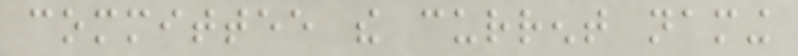committee the current naming
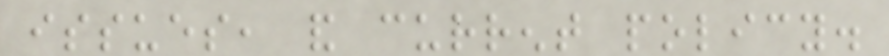issues, and current policy.
